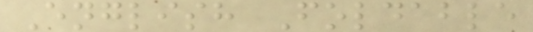English Foldable
